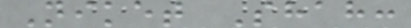Niket Shah:
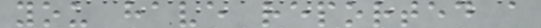you have reported a
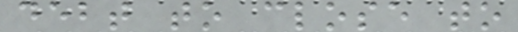debt to close to
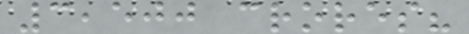3,500 crores?
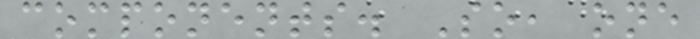components. So, one
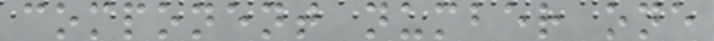component number one
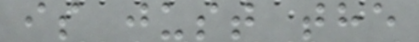is just the
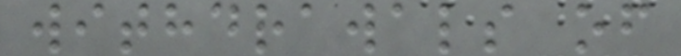withdrawals of
